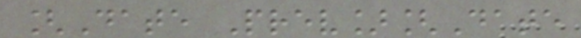[Date Prev][Date
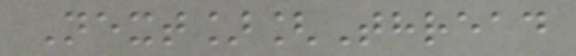Next][Thread
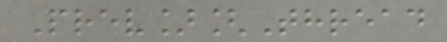Prev][Thread
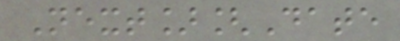Next][Date
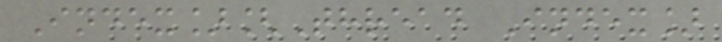Index][Thread Index]
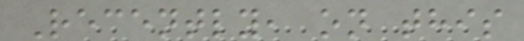Recently, on this
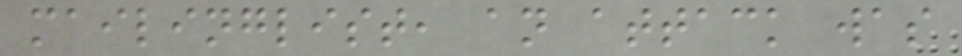mailinglist, an attack was
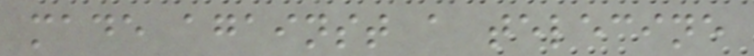made against a telecine
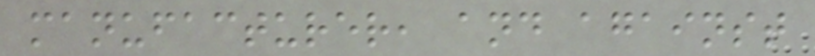manufacturer, and against
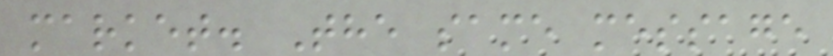market. The same message
